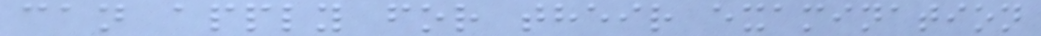can apply for their examination
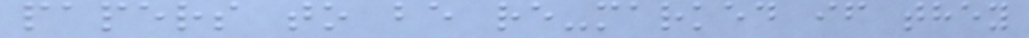papers to be re-marked if they
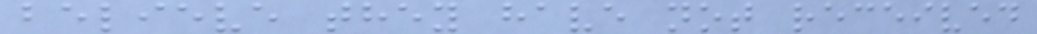believe they have not received
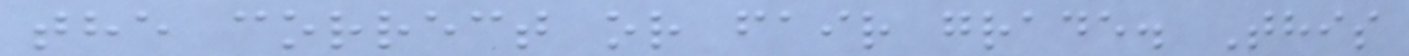the correct or fair grade. This
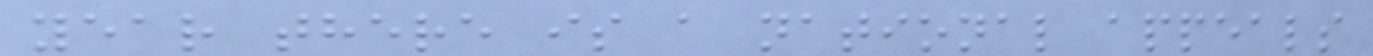year there is a national appeals
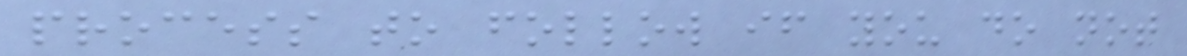process to follow if you do not
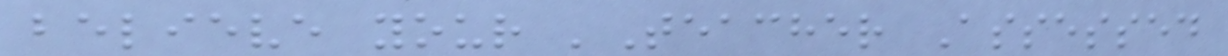believe your 'Teacher Assessed
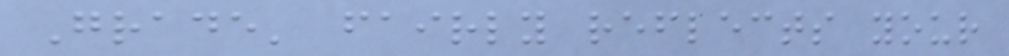Grade' fairly reflects your
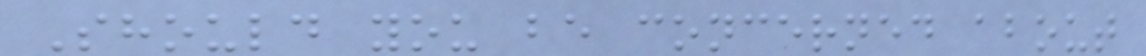Should you be concerned about
